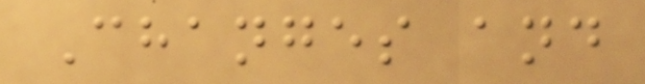Changes and
